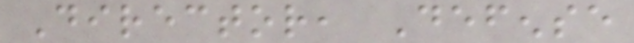Director, Defense
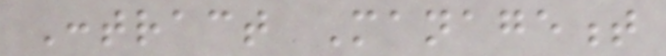Contract Management
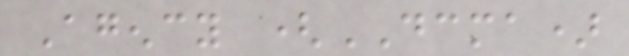Agency (DCMA)
